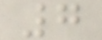7
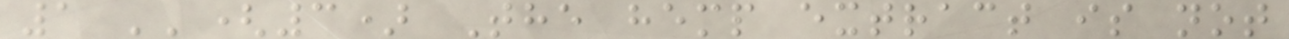1 ''(3) The hemp extract is not
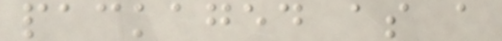packaged as a
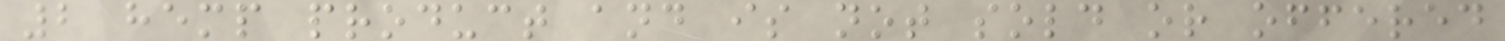2 hemp product and is not sold or offered
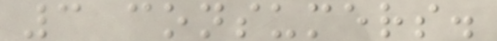3 consumers.
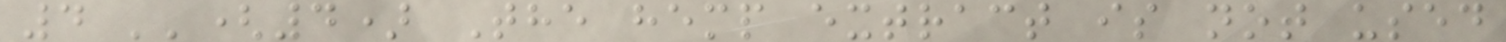4 ''(4) The hemp extract is not used
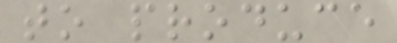to produce
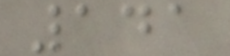141
